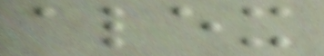alex
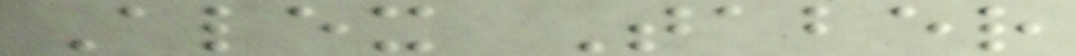Alex Taber
